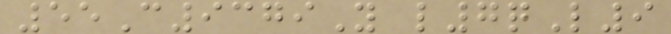55C9379Y l7qL9
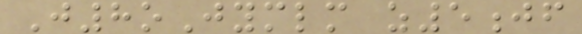J8oJymlm z5jf
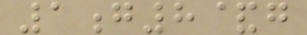1g8&g
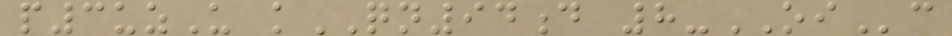p3uzU kQN94d 8-OIc
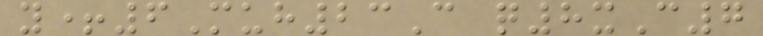y+6Muh23C q8xC7
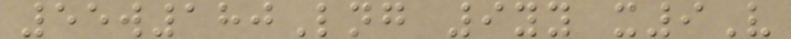55w180Lng 9yy x9V
